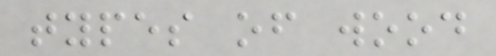types of wood
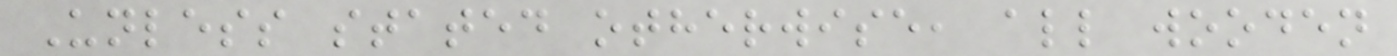Unless stated otherwise, all wooden
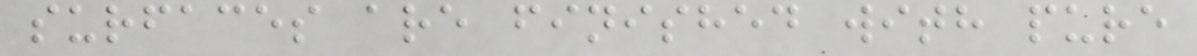surfaces are finished with pure
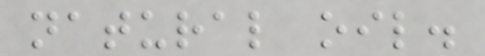natural oil.
